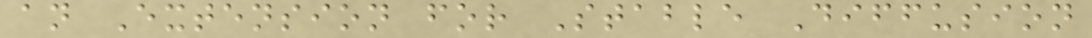an Extension for Stable Diffusion
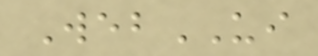WebUI
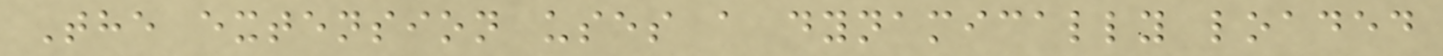The extension uses a dynamically loaded
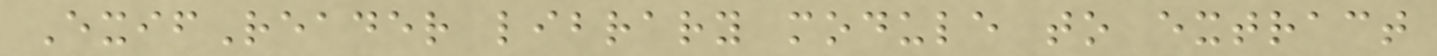ExifReader library module to extract
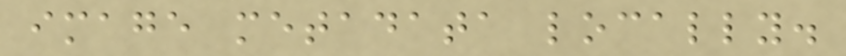image metadata locally.
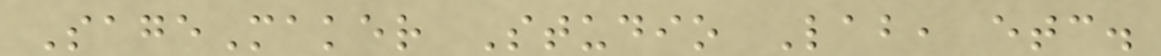SageMaker Studio Lab, etc.
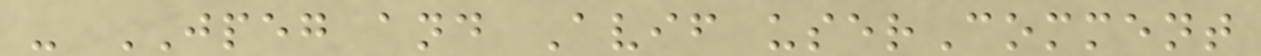- JPEG and Avif userComment
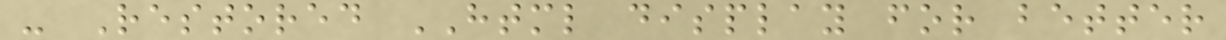- Restored HTML display for better
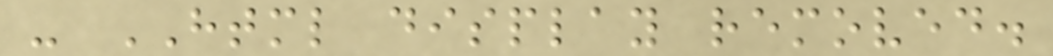- HTML display removed.
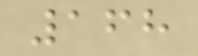168
